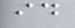id
